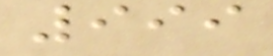999
